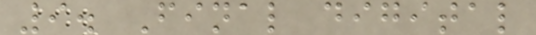9. Final digital
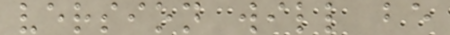version will be
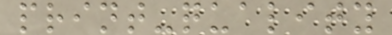print-quality
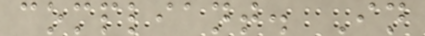compliant. In
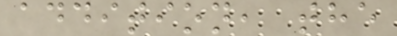addition, the
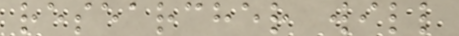researcher will
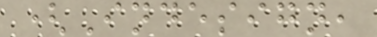(Indesign,
